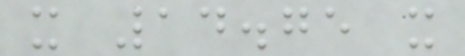x 14.75 x
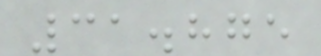31.875
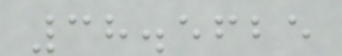38.5625
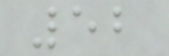52
